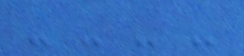- - - -
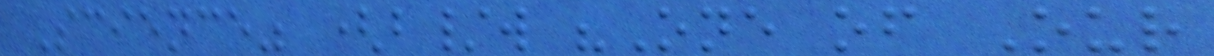Science" (b/w "One of Our
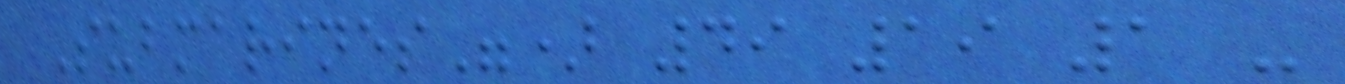Submarines") 49 19 1 -
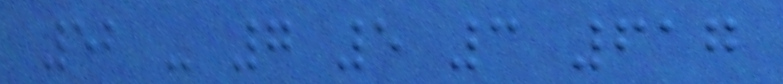52 - 7 5 3 617
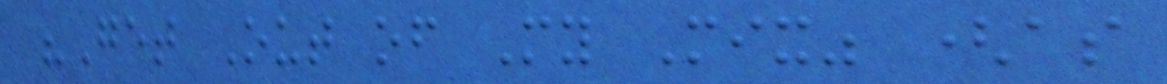"Get Out of My Mix" (as
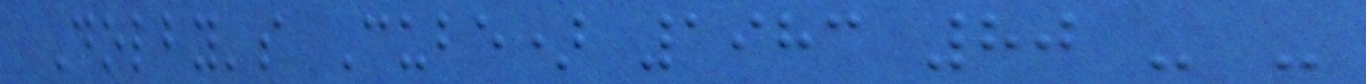Dolby's Cube) 1983 80 - -
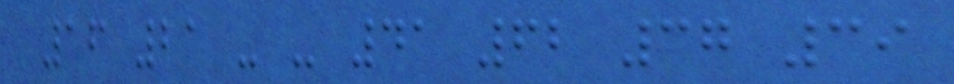16 21 - - 41 62 37 39
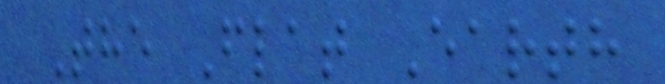The Flat Earth
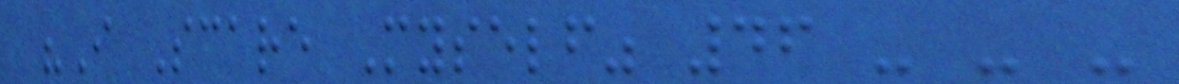"I Scare Myself" 46 - - -
